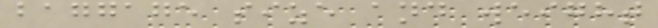baggage size and weight
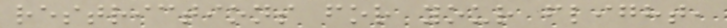restrictions for your flight,
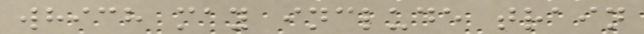which may include train
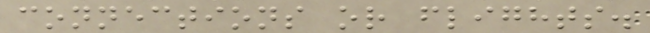connections or flights.
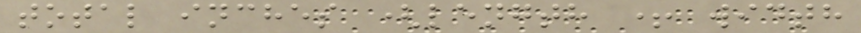total inches (length + width
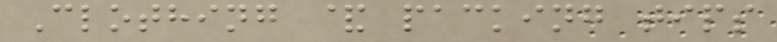Clothing & packing tips
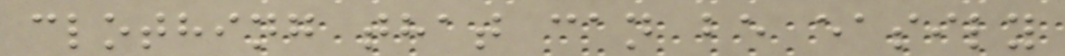clothing that can be easily
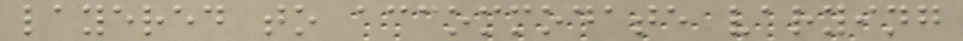layered to accommodate varying
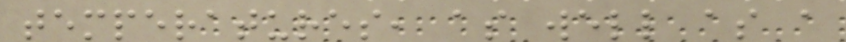temperatures, as well as a
